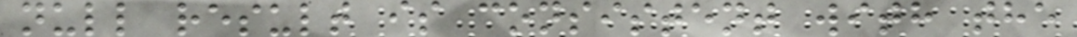null result is consistent with the
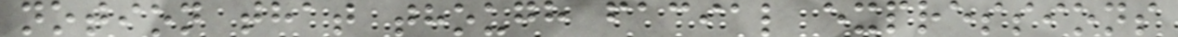notion that though facial expressions
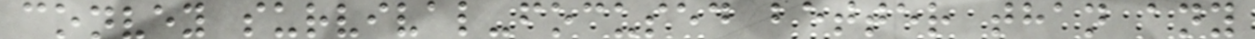convey survival-focused better than any
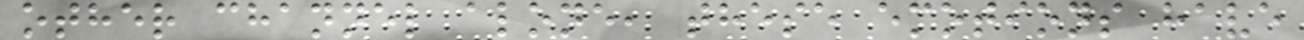other channel alone, these emotions have
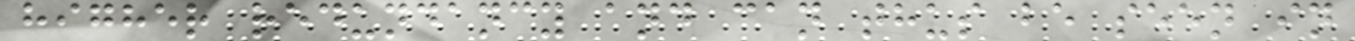higher redundancy and can thus be seen in
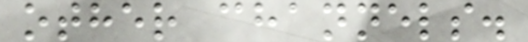other channels.
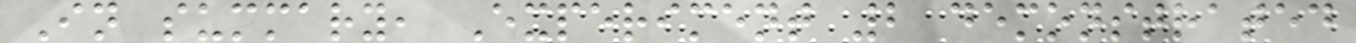In summary, Experiment 2 demonstrated
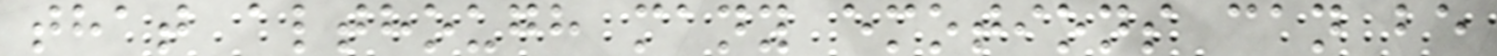that although many emotions can be
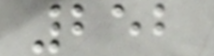252
